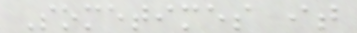Sometimes it
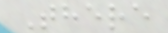There
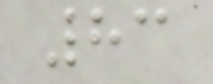83
